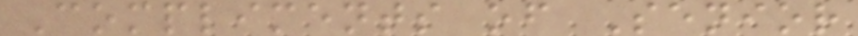Compliments of Senior
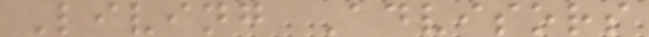Living Advisors
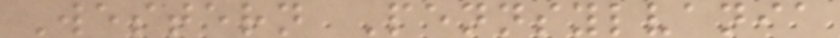Western Pennsylvania
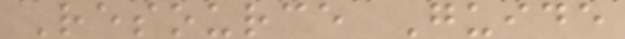Resource Guide
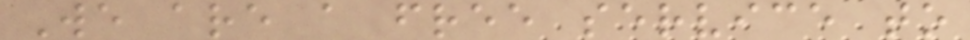We are a free service to
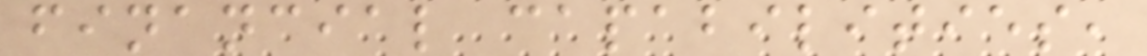financial capabilities,
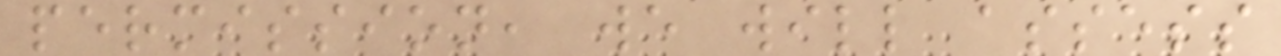permission, we will assess
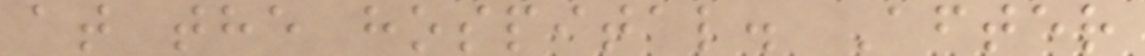at the hospital. After
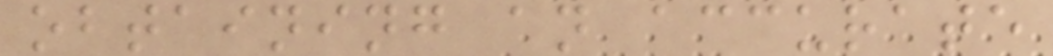obtaining an accurate
